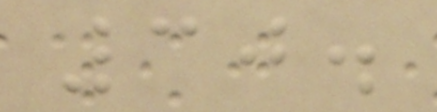30.
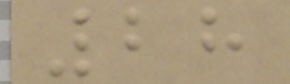28
